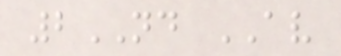2ND AV
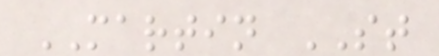MARTIN ST
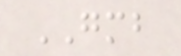GMB
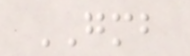GMB
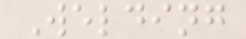Welding
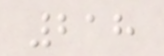218
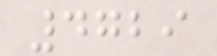4729
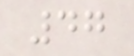47
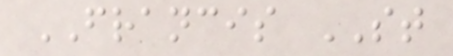FRANCIS ST
